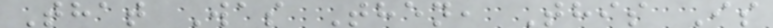That Was Then, This Is
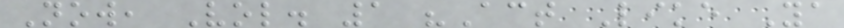Now, Vol. 1 "Act Like Ya
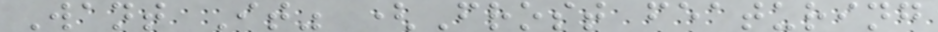Want It" (Frost featuring
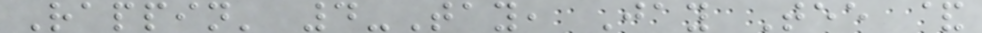Rappin' 4-Tay, Jay Tee &
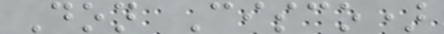Don Cisco)
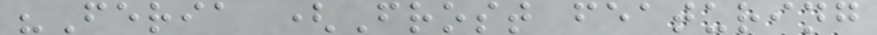"Feria (Frost featuring
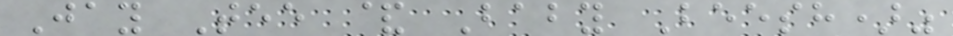Jay Tee & Baby Beesh)"
